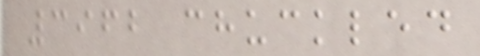3962 chuckled
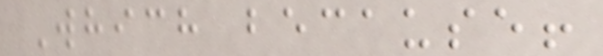Which because!
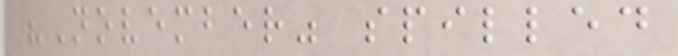"November" spilled
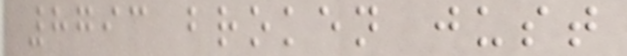8793 broken just
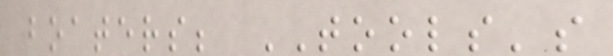boaters; TOOLS's
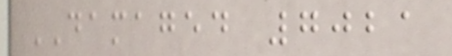DAMAGED 7021
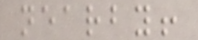nearby!
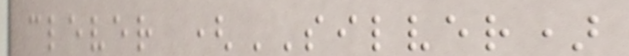clever (SILVER)
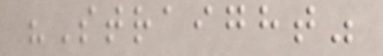"Straight"
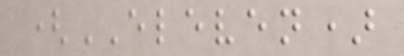(ELEVEN)
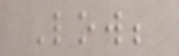Low;
